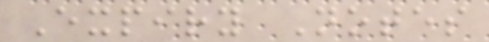Expiry Notes
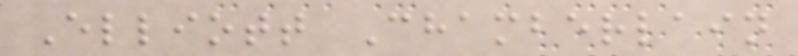Elliott Chamberlain
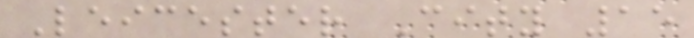Leicester City 15
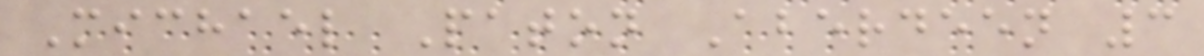Michael Paton Aberdeen 3
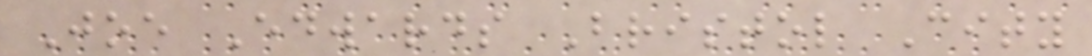Joe Edwards Bristol City
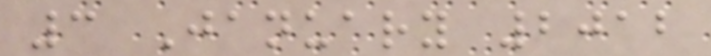3 January 2012
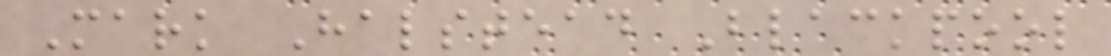Mark Halstead Blackpool
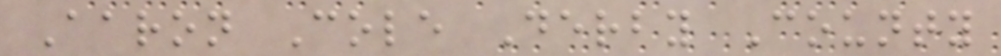Aaron Cole Derby County
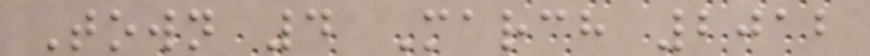Town 4 March 2012
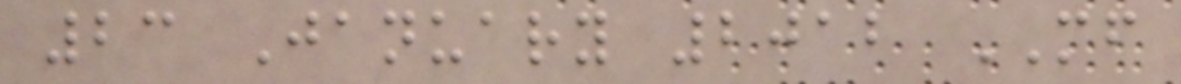23 January 2012 MF
